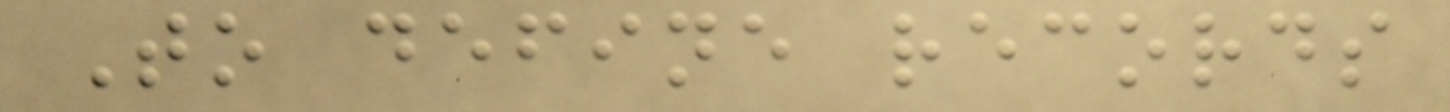To define records
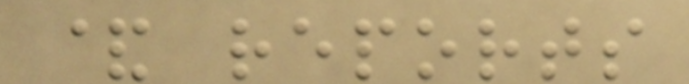& reports
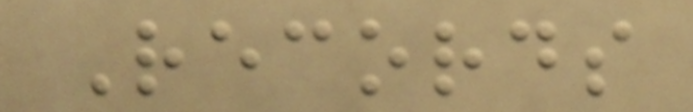Records
